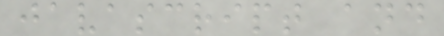javascript and
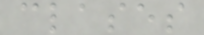clases
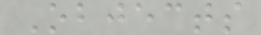Objects
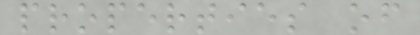properties of
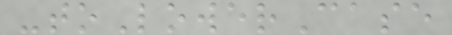-toLowerCase
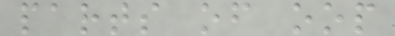parts of oop
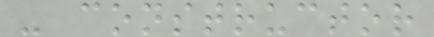- constructor
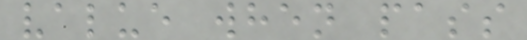value when pass
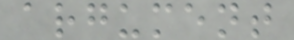argument
